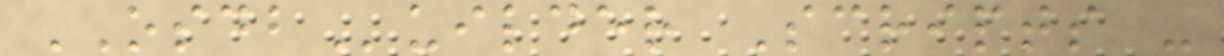OSDBuilder Scripts -
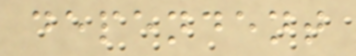dependent
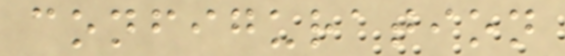configuration
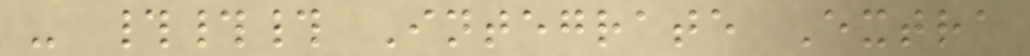- ### Integrate Extra
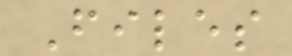Files
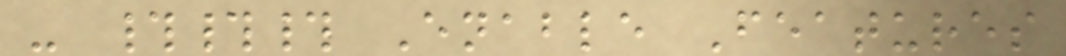- ### Enable Features
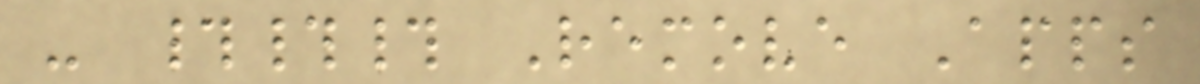- ### Remove Apps
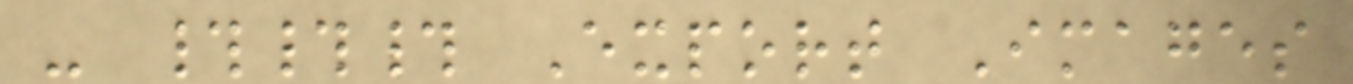- ### Export Images
